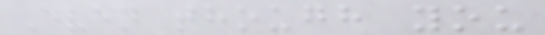Even though you
